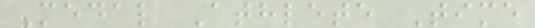Medal Athlete Time
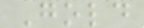Gold
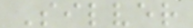Silver
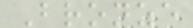Bronze
